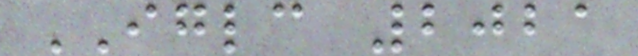IGLC 2021
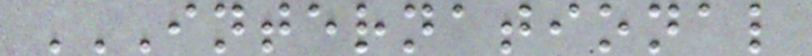INTERNATIONAL
